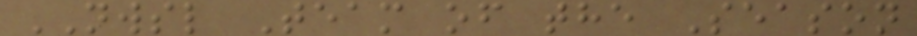NWSL Team of the Season
